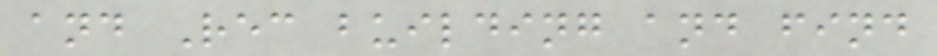and Rec building and find
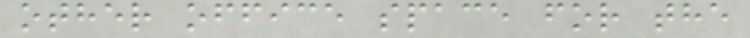other office space for the
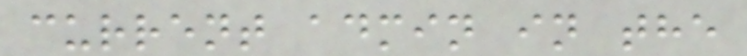current admin in the
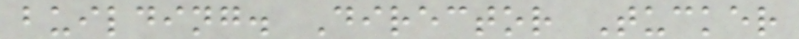building. Director Tucker
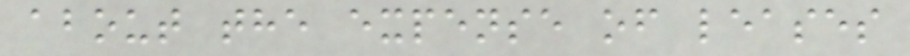about the expense of leases
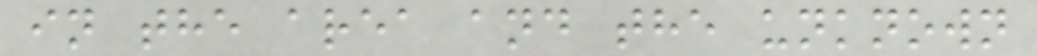in the area and the unknown
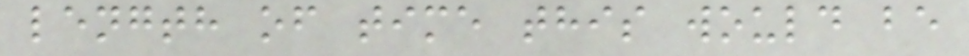length of time this would be
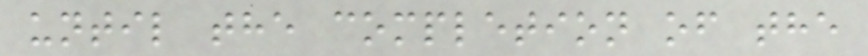until the completion of the
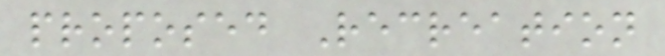proposed Recreation
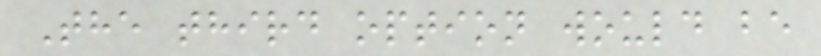The third option would be
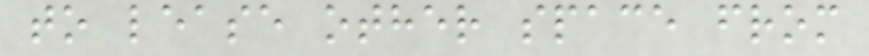to lease other space from
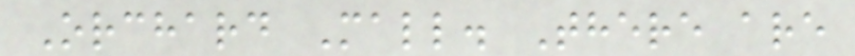Orchard Mall. There are
